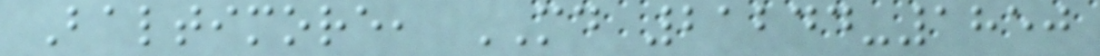Baltimore, MD 21244-1850
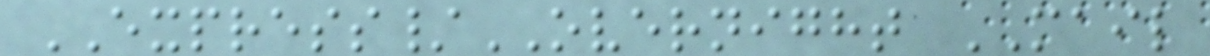EXPRESS/OVERNIGHT MAIL
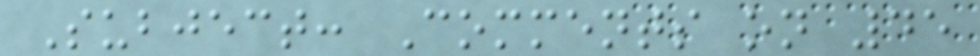Subject: Comments on 45
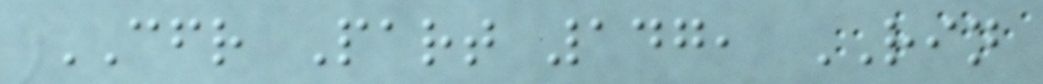CFR Part 147, RIN
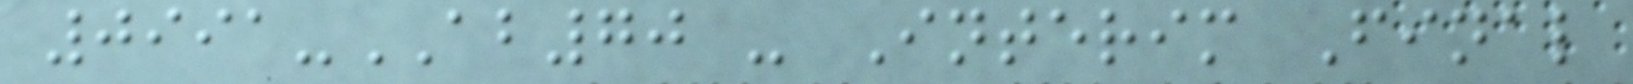0991-AB70 - Interim Final
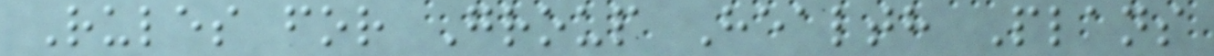Rules for Group Health Plans
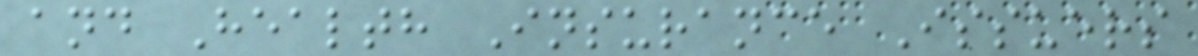and Health Insurance Issuers
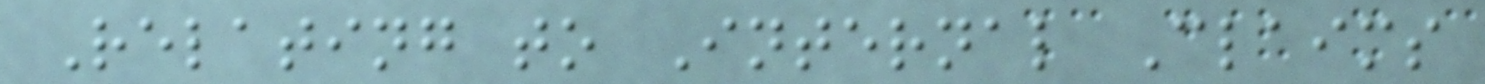Relating to Internal Claims
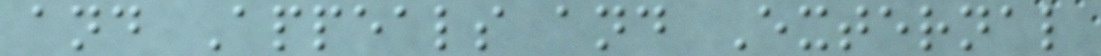and Appeals and External
